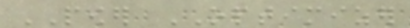POWER OPTIMIZER
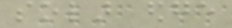solar edge
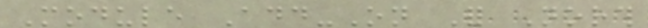Module Add-On For North
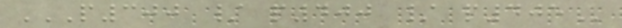P300 / P400 / P405
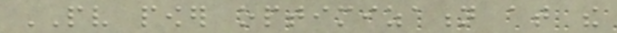PV power optimization at the
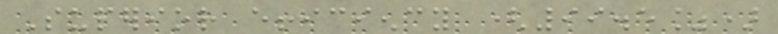Superior efficiency (99.5%)
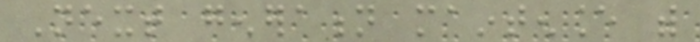Next generation maintenance with
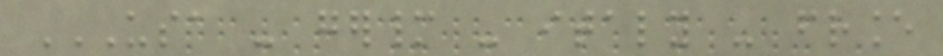USA - GERMANY - ITALY - FRANCE
